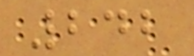242
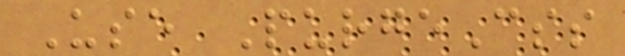Use PurgeCss
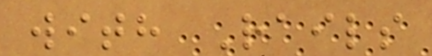with Rails
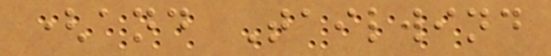(and Tailwind
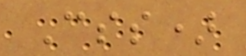Css)
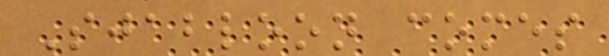Sjabloon comes
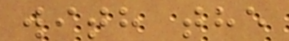with the
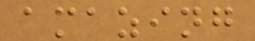amazing
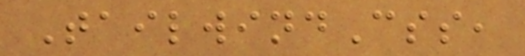TailwindCss,
